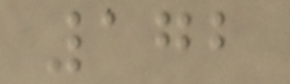172
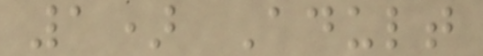1) Adult
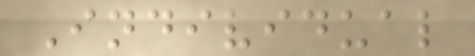Individual
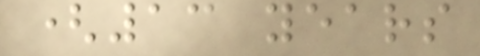(13 years
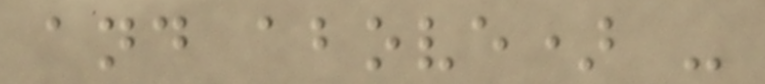and above) -
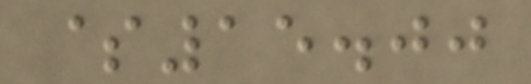$15.00
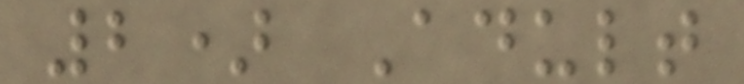2) Adult
